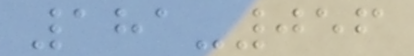181-056
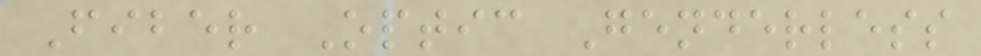Fiber Optic Genderless
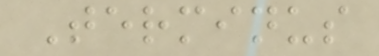Terminus
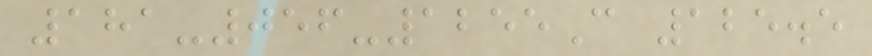181-056-1255C 125.5
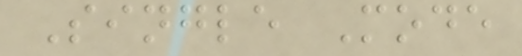Single Mode
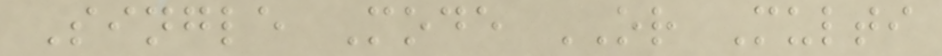Single Mode OR Multi
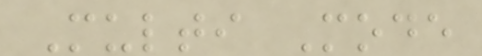Multi Mode
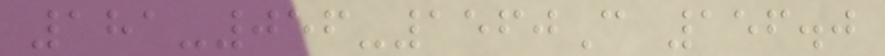181-056-1560C 156.0
